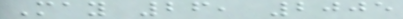May 26, 2005
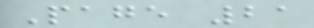Page 21
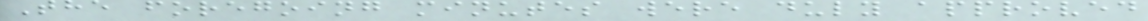The foregoing minutes were duly approved
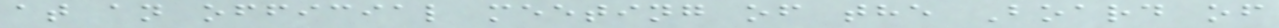at an official meeting of the Board of
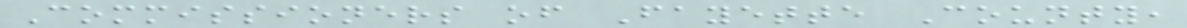Commissioners of Fayette County,
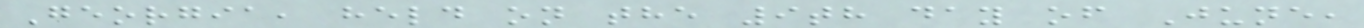Georgia, held on the 9th day of June,
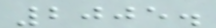2005.
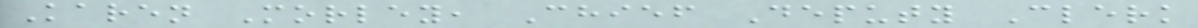Karen Morley, Chief Deputy Clerk
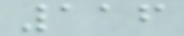116
